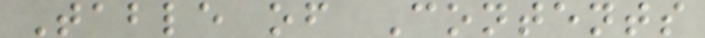Table of Contents
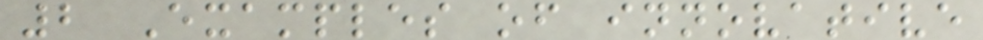2 Examples of innovative
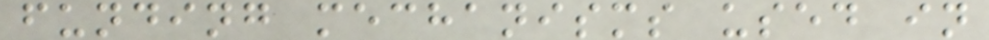funding mechanisms used in
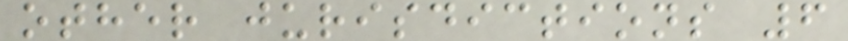other jurisdictions 6
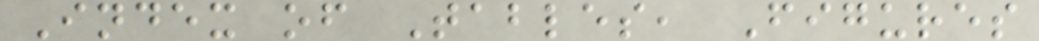Index of Tables, Figures
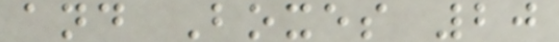and Boxes 20
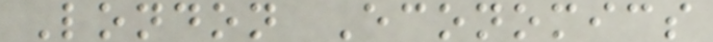London Economics
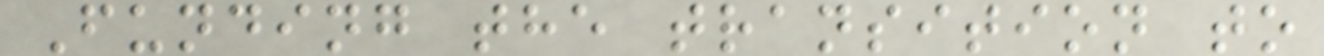Funding the transition to
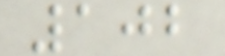102
